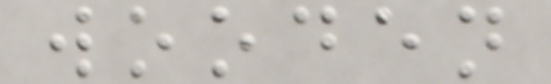wooden
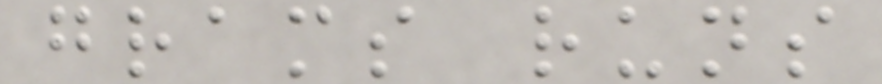grams runs
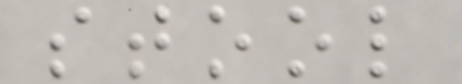stool
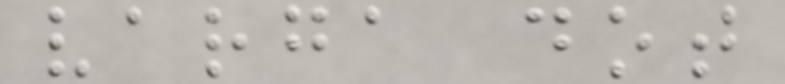varga dot
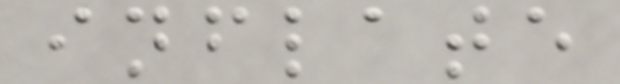inflate
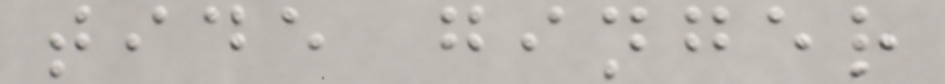tide ginger
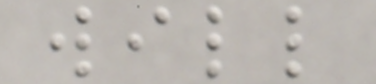will
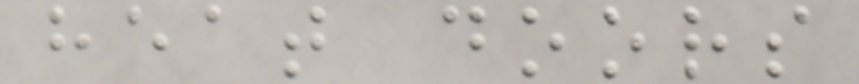heat doors
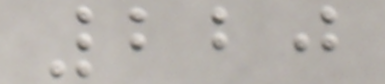220
